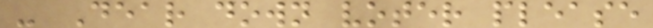- Dear down voter please
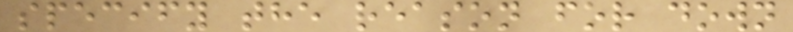specify the reason for down
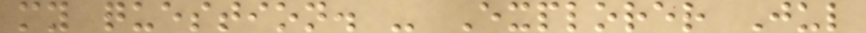my question. - Explorer Jul
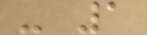- 1
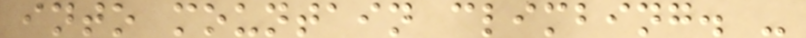into mountain climbing. -
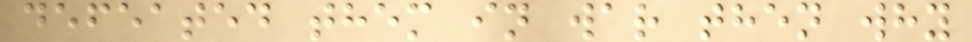defeated them in war then why
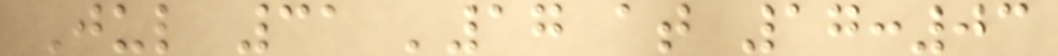Jul 31 '17 at 17:03
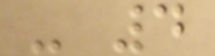- 4
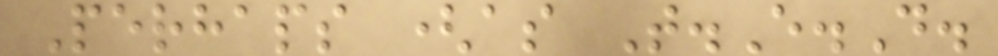Perhaps (as T.E.D.
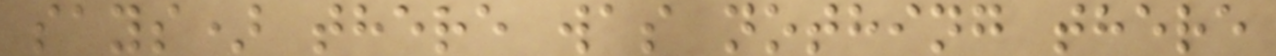says) there was nothing there
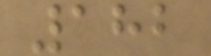182
